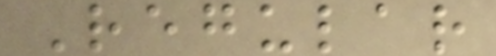Regular
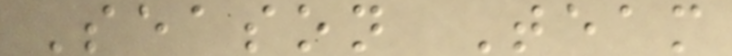Season Team
